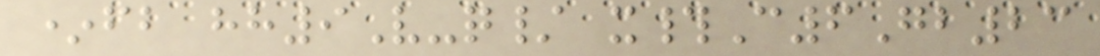*fb hh9V-q/ x#C6Gb23
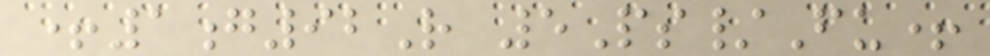+1g92R 5Ps/Fu+
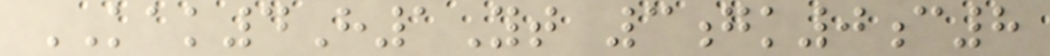KAK4H1Yt 3gk0c8
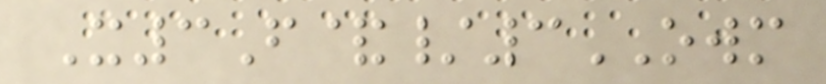X3F&/3OWM
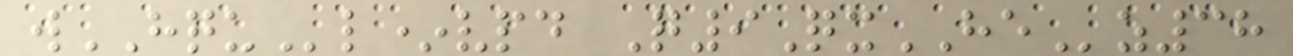wHQUl*vpd Q9QxHEz38
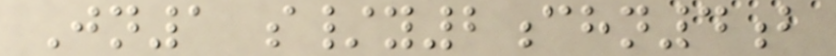Jn1 s/y2chn4b
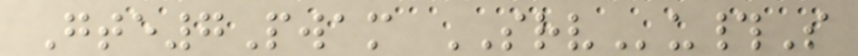Gte7Pwam SRVu#S
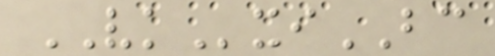VKxiBC
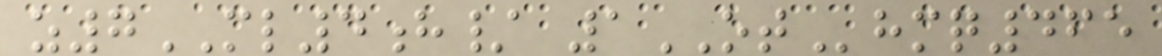z7ML4h/ 1OThmq465
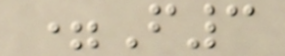=F3
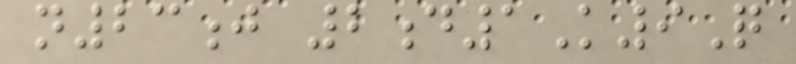n23j 2d1K9Q
